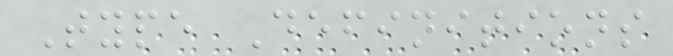Type Definitions
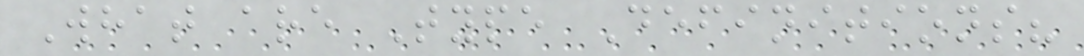What are Type Definitions?
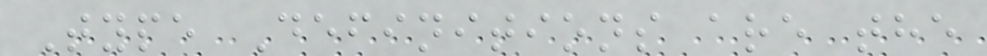Type Definitions are the
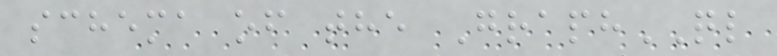schema of the GraphQL
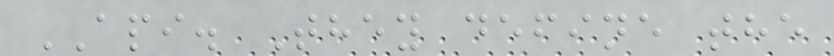API. They define the
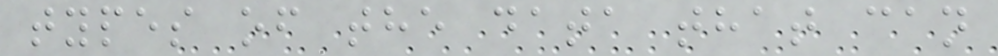types of the data that can
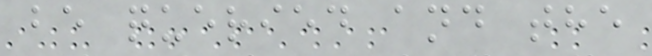be queried and the
